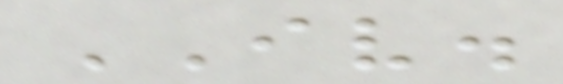IV.
